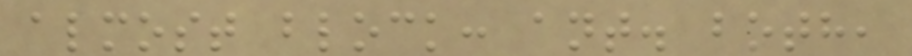almost block: ant. both,
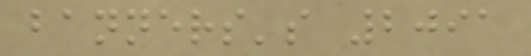banners's 2091
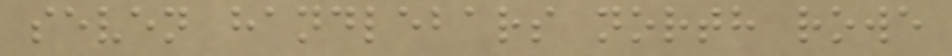seven handlebars north rowe
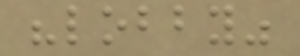"lobby"
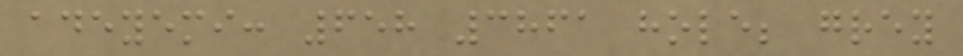adeyemi: 658 3861 hole; grey
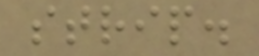strip.
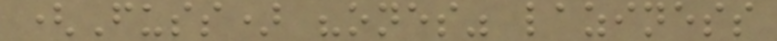(Fuss) "ones" laziness
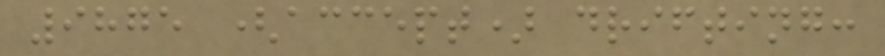9875 (accept) drifting:
